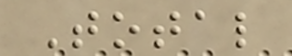Total
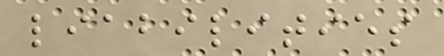liabilities
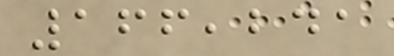166,241
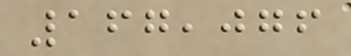167,076
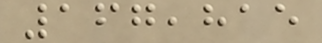167,815
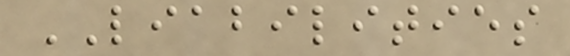LIABILITIES
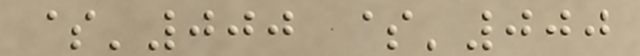$'000 $'000
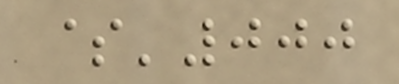$'000
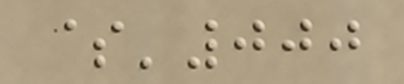$'000
